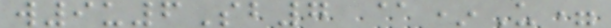w9u6Sb7 @*U=
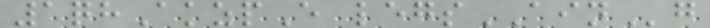1qhAkzpE legsAINg
